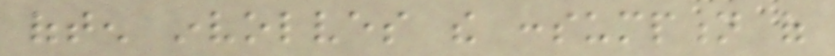often involves the consumption of
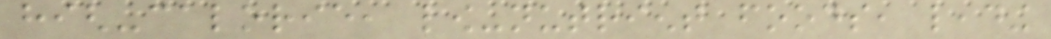high-calorie, low-nutrient foods, leading
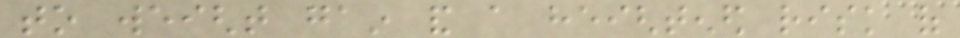to weight gain and a heightened risk of
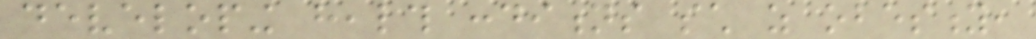developing health conditions such as obesity,
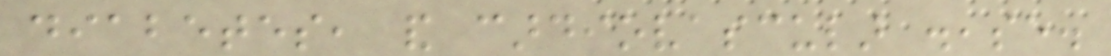diabetes, and cardiovascular disease.
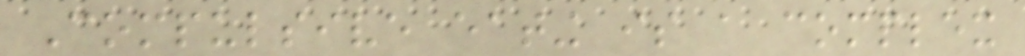Compulsive eating is a complex
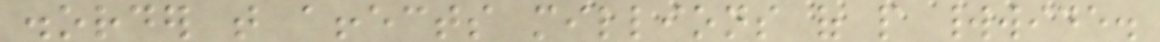disorder that affects millions of people worldwide.
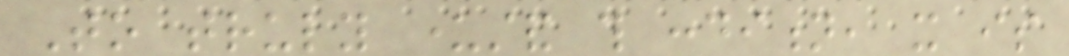To truly understand this condition, it is
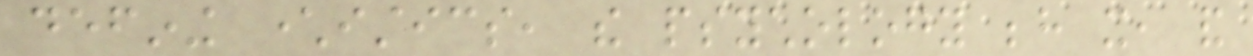defining characteristics, the psychology behind it, and
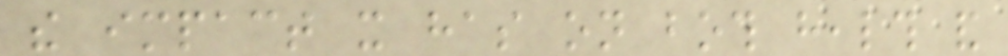the impact it has on both health and
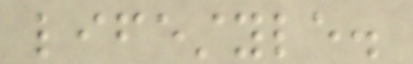lifestyle.
